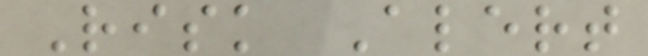Risk Alert
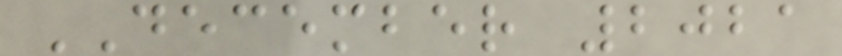DECEMBER 2021
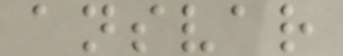ansvar
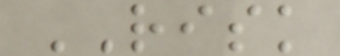RISK
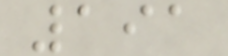191
